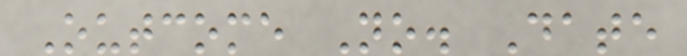Outcome No. Date
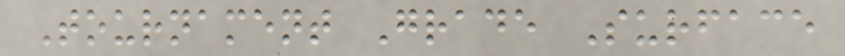Tournament Grade Surface
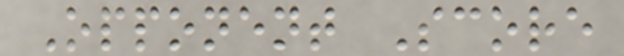Opponent Score
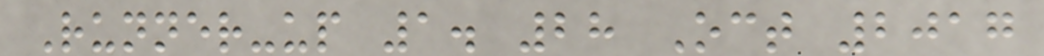Runner-up 1. 28 Oct 2017
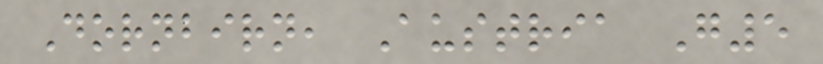Dornbirn, Austria G5
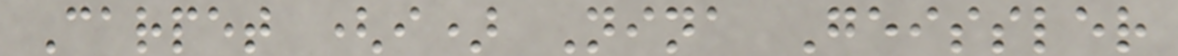Carpet (i) Nina Geissler
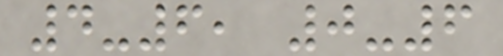4-6, 0-6
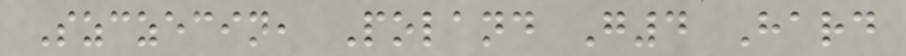Szczecin, Poland G4 Hard
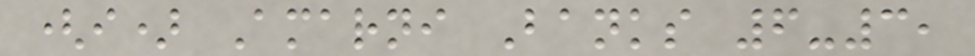(i) Amarni Banks 6-3,
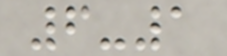6-1
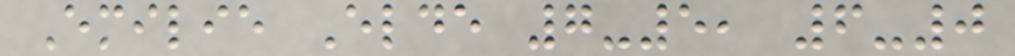Emilie Elde 7-5, 6-0
